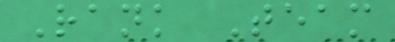Rank Team
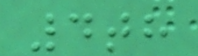4th
